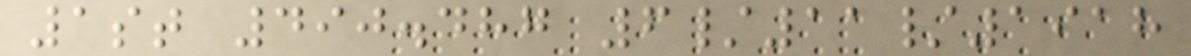1st 490.487 6/11/1918
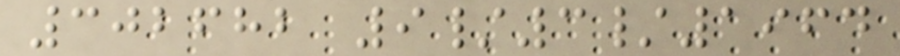302682 9/3/1964
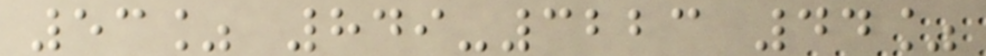53% 849-3223 44%
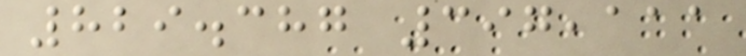829.387 397,111
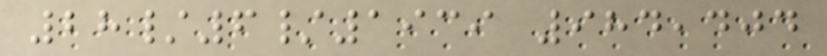28/6/1939 984,404
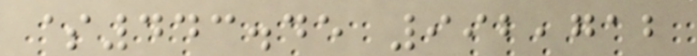$443.45 992,712
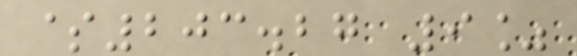$203.27 9%
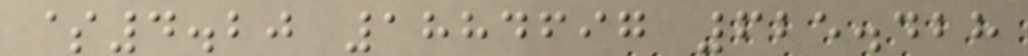$4.20 1884697 625.428
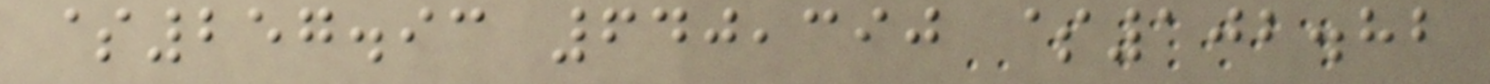$257.93 640,390 $102.82
